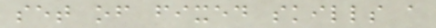set of fixed skills a
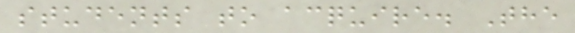students to acquire. The
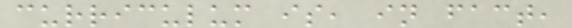curriculum is, in fact,
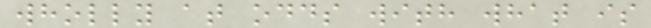wholly at odds with what is
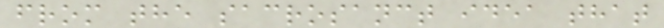from the sacrosanct idea that
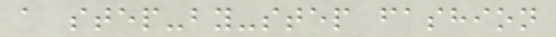a step-by-step fashion
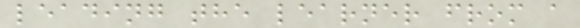leading the learner from a
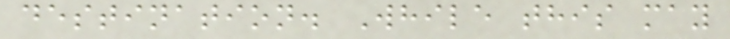destination. While this may
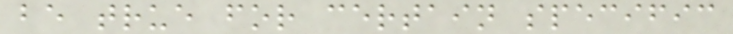be true for certain specific
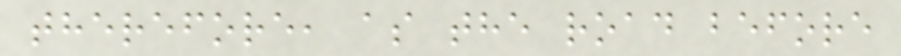therefore, as the road before
